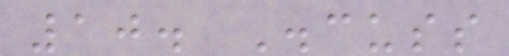10. Discuss
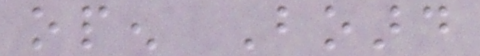open Board
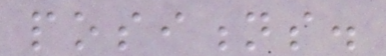positions.
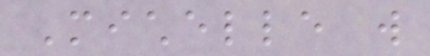Michelle will
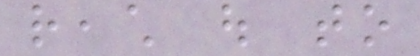reach out to
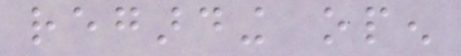regarding open
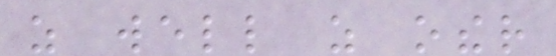as well as other
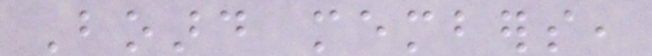Board members,
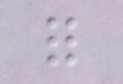for
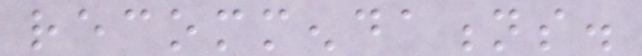recommendations.
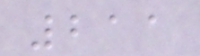211
